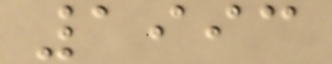1993
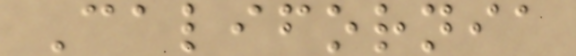California
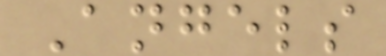Angels
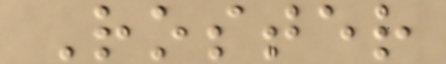Roster
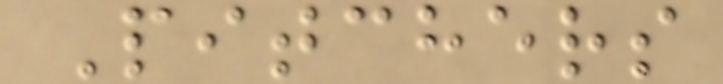Pitchers
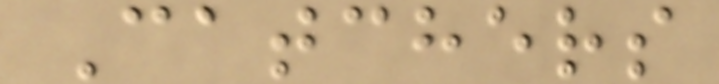Catchers
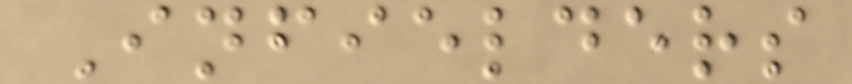Infielders
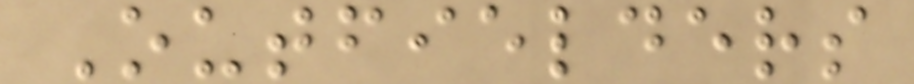Outfielders
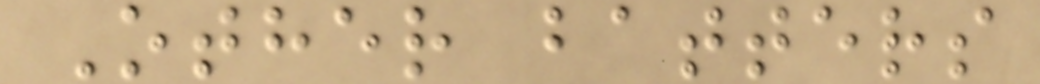Other batters
